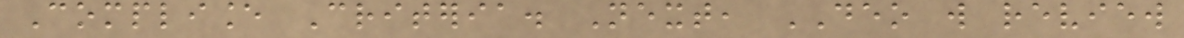Compliance Criteria. Next, DEO will review
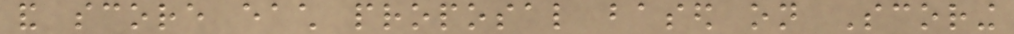and score each proposal based on Scoring
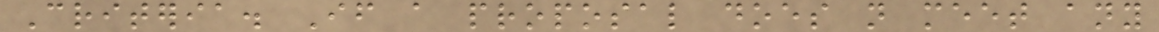Criteria. If a proposal does not meet any
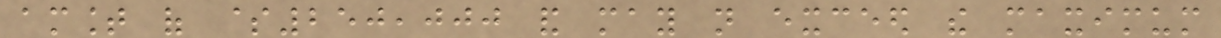amount of $250,000 and may not exceed the maximum
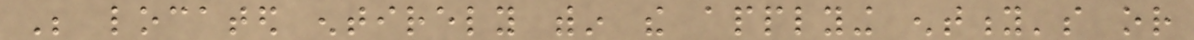Be located entirely within the applying entity's or
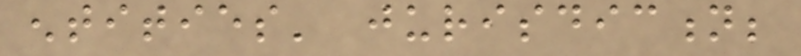entities' jurisdiction;
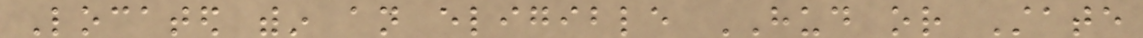Located within an eligible HUD or State
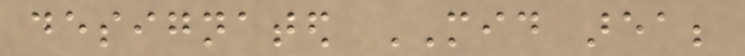designated MID area;
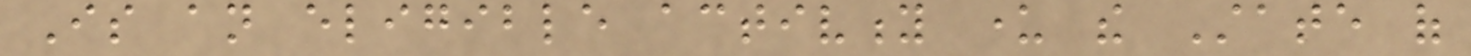Is an eligible activity under the State of
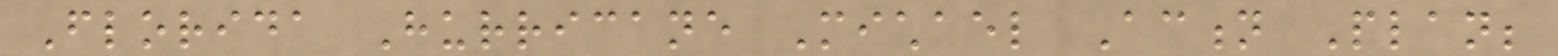Florida Hurricane Michael Action Plan;
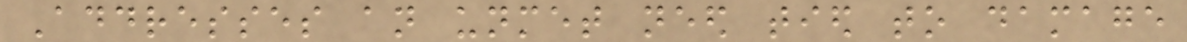Addresses an unmet need tied to damage
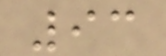93
